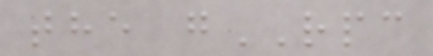the gRPC
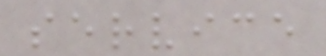service
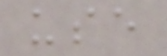use
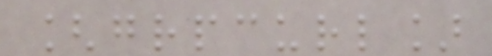[grpcurl]
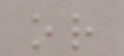or
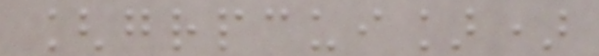[grpcui])
